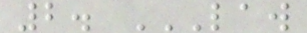2. LAW
